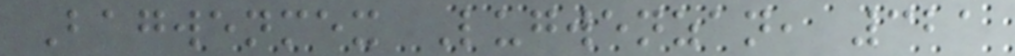Bagwenmex Lugwenzan, 321
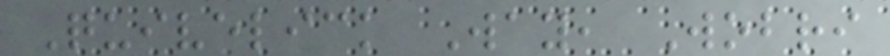Quivelick Way, Wobri
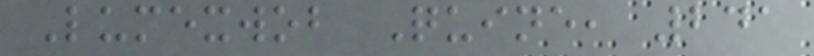Lumexwob Quine, 241
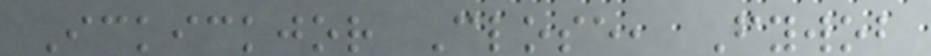Ickickjor Close, Fywob
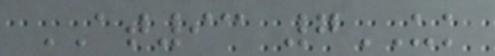AT93 7UK
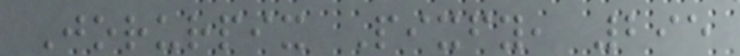Jorurpix Pixfy, 295
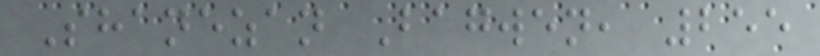Shanezan Bagwen, 255
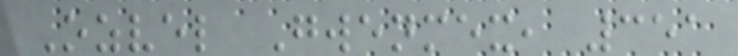Ozvel Gwenmex, 351
